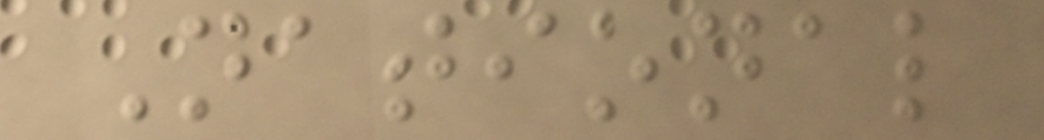National
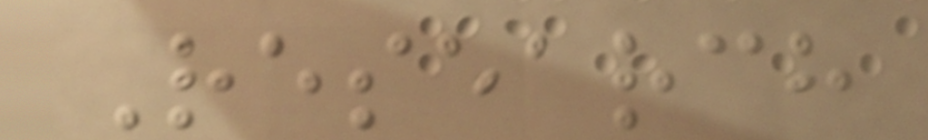Research
